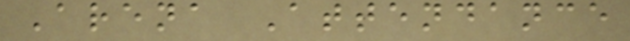Arena Attendance
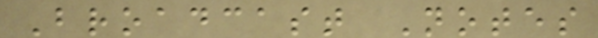Broadcast Notes
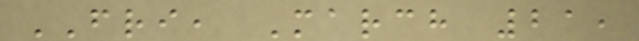FRI, March 21,
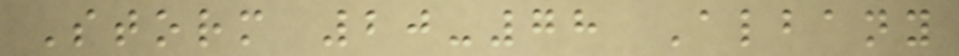Storm 20-78 Albany
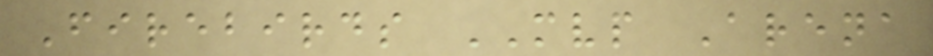Firebirds MVP Arena
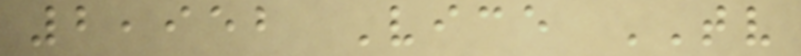2,952 Vice TV
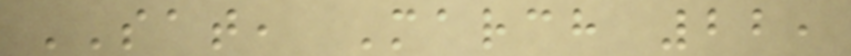SAT, March 22,
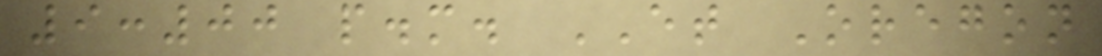9:00 p.m. ET Oregon
